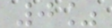0%
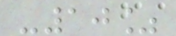-10%
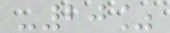-20%
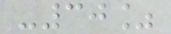-30%
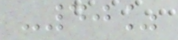-40%
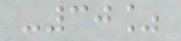-30%
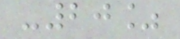-20%
